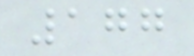177
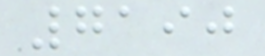7190
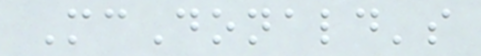McDonald's
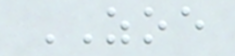ZOE
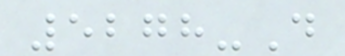5278-D
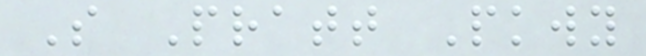S Pratt Pkwy
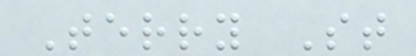Terry St
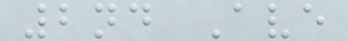2nd Ave
